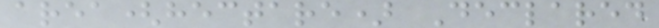area(hectare) Declared
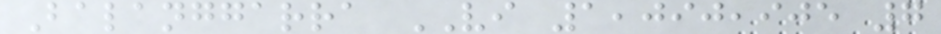Balanggarra VI 1,090,905 7
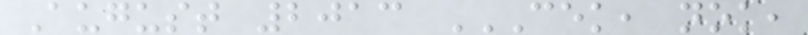August 2013 CEK, NOK,
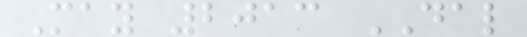May 2013 DAL
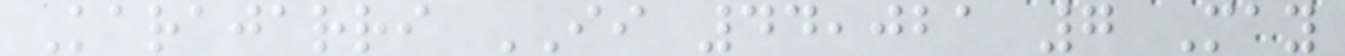Karajarri II 44,021 7 May
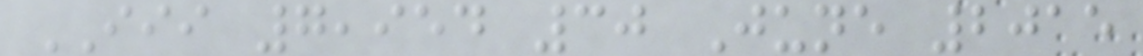III 7,954 30 June 2015
